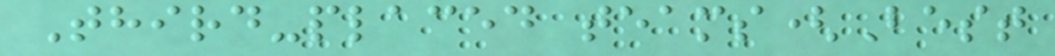Third-placed teams(Best
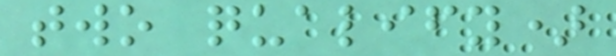two qualify)
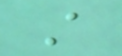A
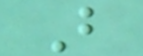B
